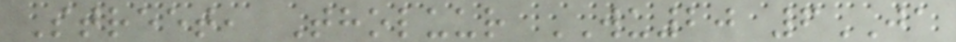Street, Tholuur WU20 6JA
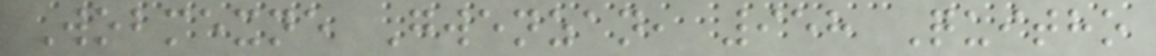Wobmexne Gwenzan, 958 Quitho
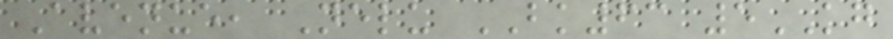Avenue, Nelu BK63 5KG
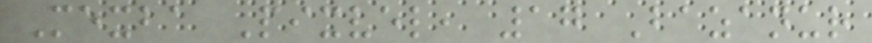Mexba Pixvel, 17 Bazanur
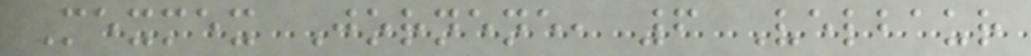Mexmex Jornene, 6 Velbaur
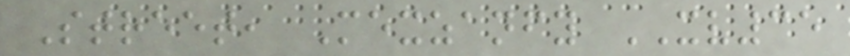Street, Mexzanfy XV35
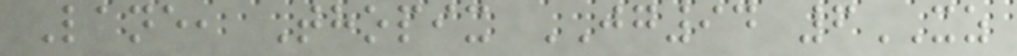Lane, Thopix JG94 6XZ
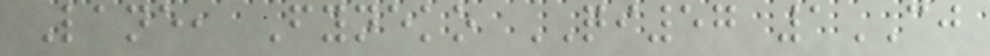Lane, Fyneko QI57 1CJ
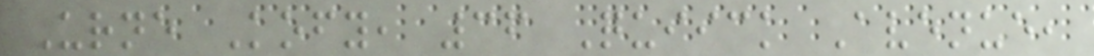Urne Kofy, 36 Quiick Avenue,
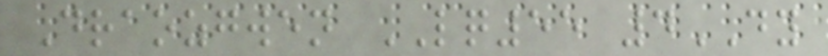Draozgwen LQ55 4DY
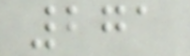271
